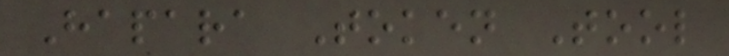Hapara Token Tool
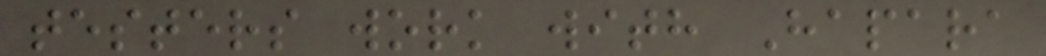testers work with Hapara
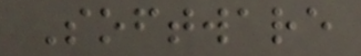Software
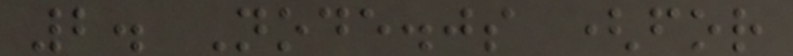2. Node.js (for
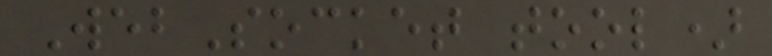WebSocket tool)
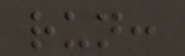run:
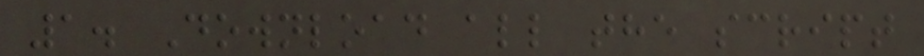1. Download all the script
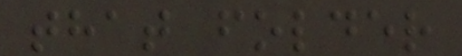that folder
